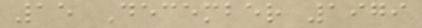15 December 1979
